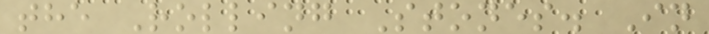the Rolling Stones. In
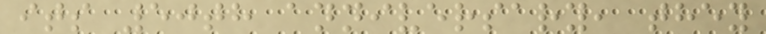its 50th anniversary, they
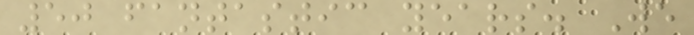50 fantastic years. We
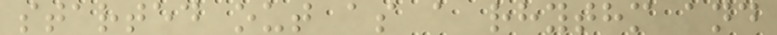started out as a rhythm and
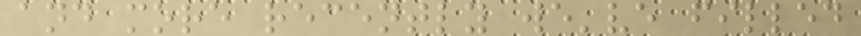and more recently we've filled
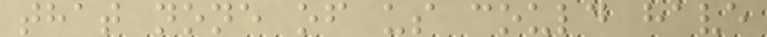that none of us could have
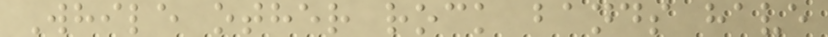While other rock bands have
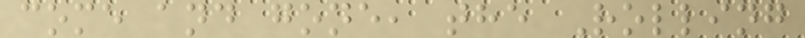come and gone, the Rolling
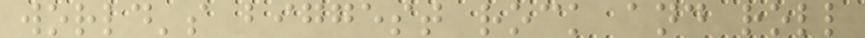world's biggest rock and roll
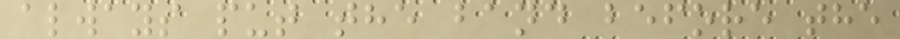always put the band before the
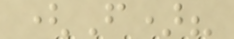(F)?
